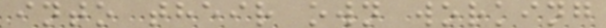into their own working
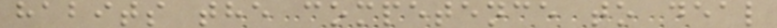habits the competence to deal
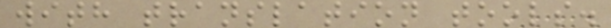with translation tools.
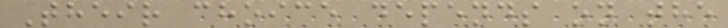Their choice depends on the
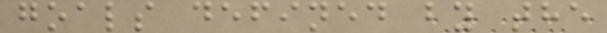goals defined by the
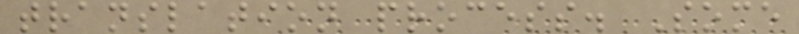translation process. Some
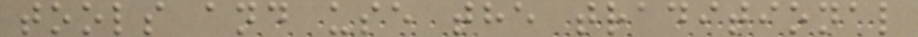tools and use the traditional
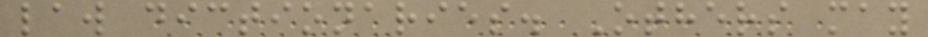law dictionaries. Others may
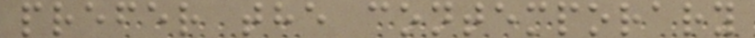prefer the contemporary
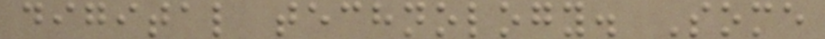digital technology. Some
